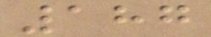187
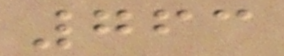763
